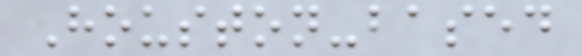Houston-based
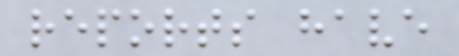reports have
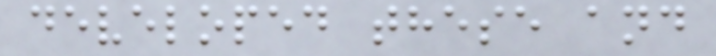developed these and
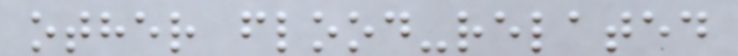other flood-related
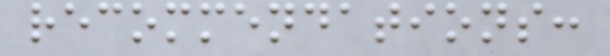recommendations:
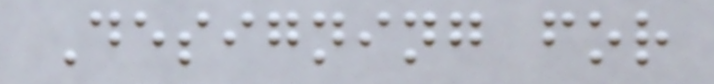Designing for
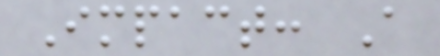Impact: A
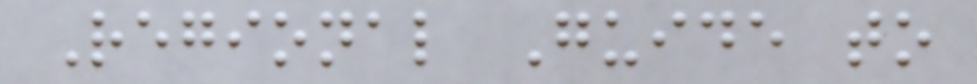Regional Guide to
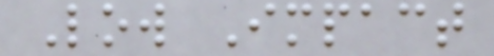Low Impact
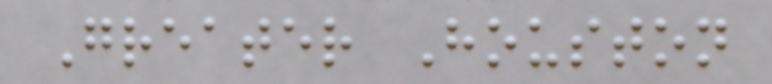Greater Houston
